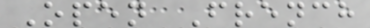Open French
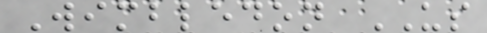Wimbledon US
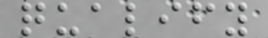qualify
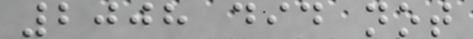2008 did not
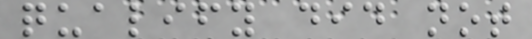qualify did not
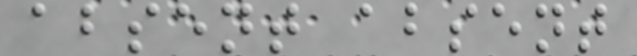absent absent
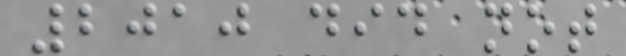2010 did not
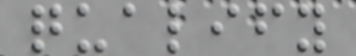qualify
